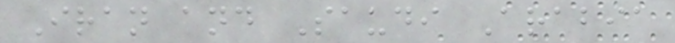Iran and Saudi Arabia
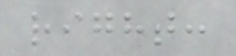right:
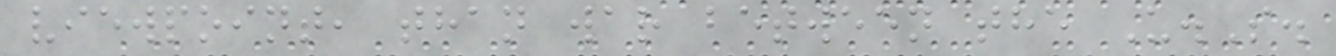viewpoint, than war between the U.S.
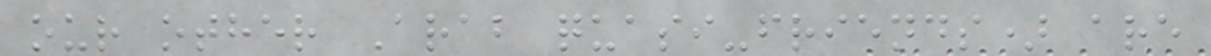our other Arab quasi-friends) are
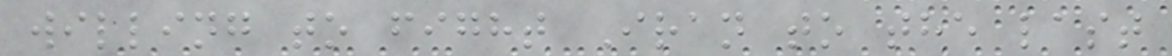willing to fight Iran to the last
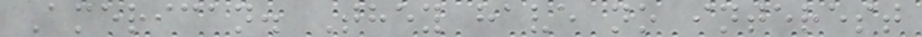American. They have no interest
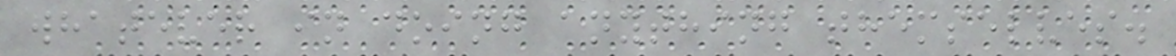whatever in doing anything themselves.
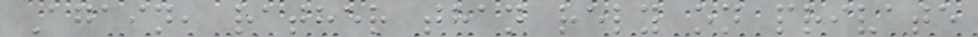Again, rather than rely on private
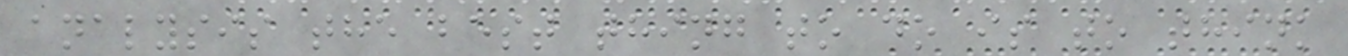analysis the best thing to do is to think
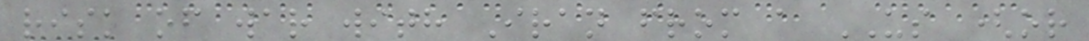risk of war with Iran from a US (or
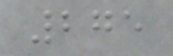275
